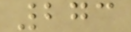273
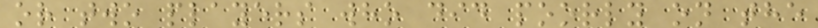or two players who did poorly on the
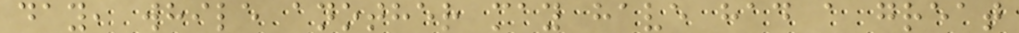day, while another may have had a great
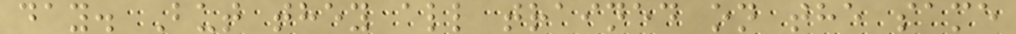day. But they all trained on the same
